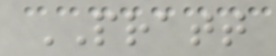PRATT
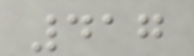417
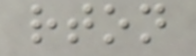rton
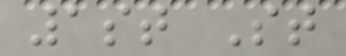1st St
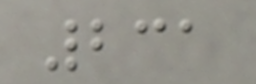231
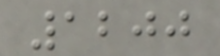1200
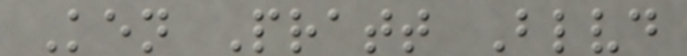Ken Pratt Blvd
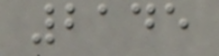2145
